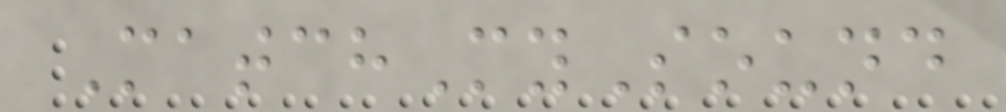MatchMySound
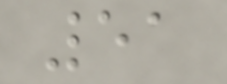51
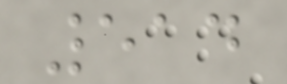514
